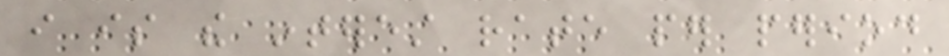i is the interest rate per period
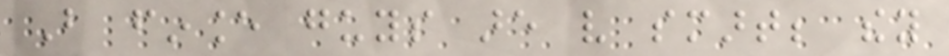But finance guys are very smart; they
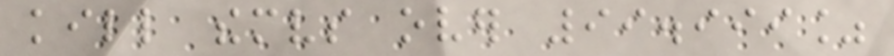kill themselves over 99.999%
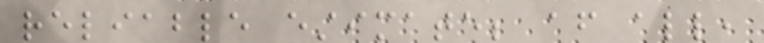reliable estimate; after all,
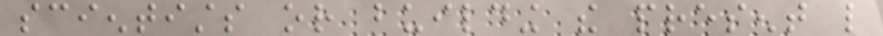scientists or building the present like
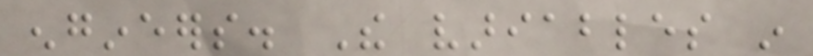engineers. The variables in
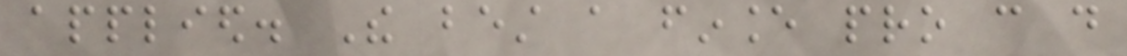applied. The best a finance pro can do
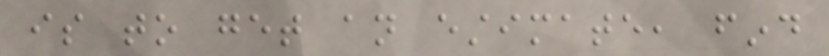is to get an estimate, find
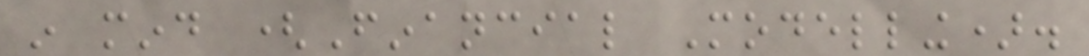in mind (Financial Modelling).
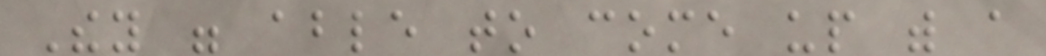They were able to come up with a
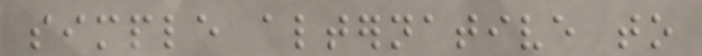simple alternative to
